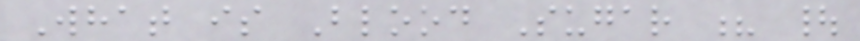What is Blood Sugar ? |
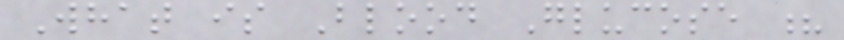What is Blood Glucose ?
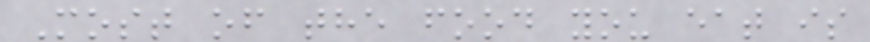Most of the food you eat is
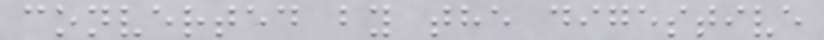converted by the digestive
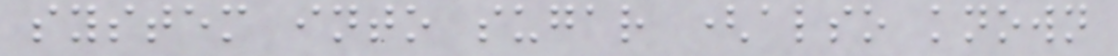system into sugar (also known
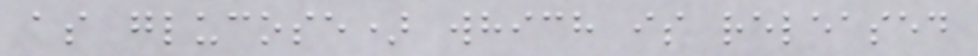as glucose) which is released
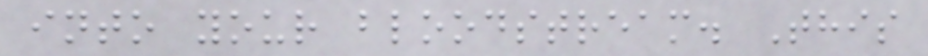into your bloodstream. This
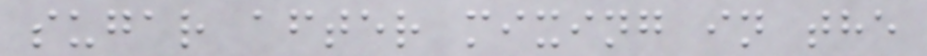sugar after mixing in the
